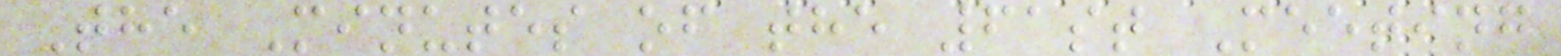The Minutes of the 61st Meeting
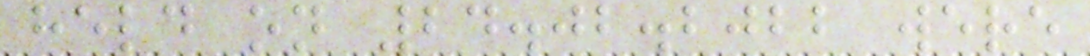held on 24.02.2022 were
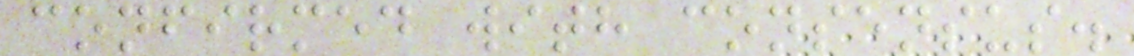confirmed with consensus.
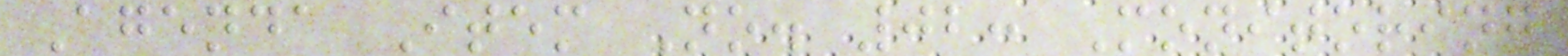Agenda Item No. 02: Monitoring
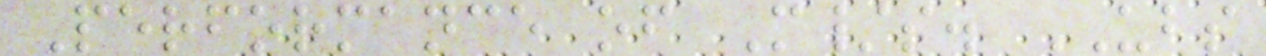Performance of M/s. UBS
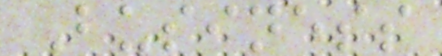Business
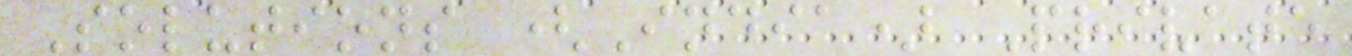Solutions (India) Private
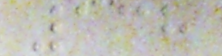138
